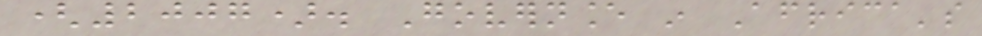(2007). Governance in Africa's
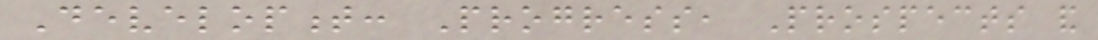Development: Progress, Prospects and
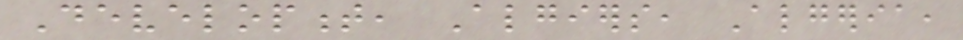Development, Algiers, Algeria,
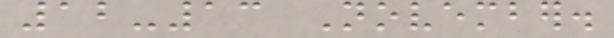12-13 November.
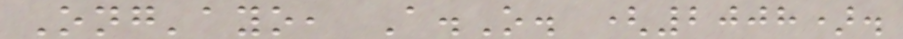Ong'ayo, A.O. (2008).
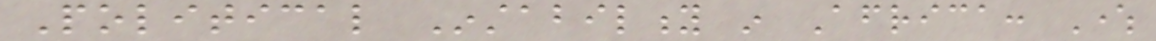Political Instability in Africa: Where
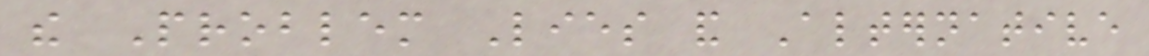the Problem Lies and Alternative
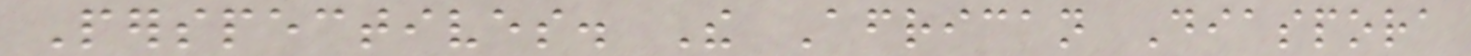Perspectives. The African Diaspora
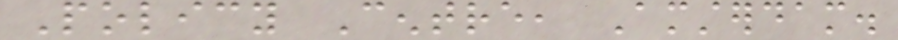Policy Centre, Amsterdam.
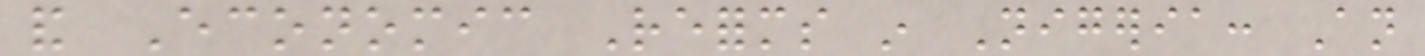and Economic Reforms in Nigeria: An
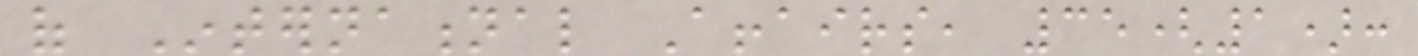of International Affairs, 35(1):
